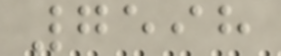7598
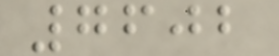7602
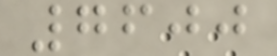7600
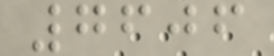7606
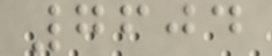7604
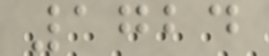1724
